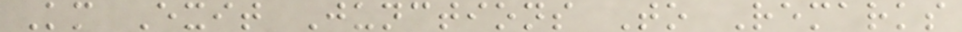Km Exit Junctions To Remarks
